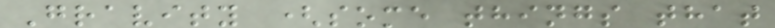Gravity (some things that
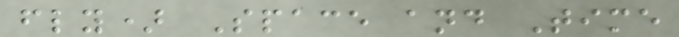fly) Space and Time
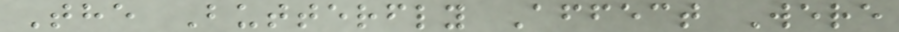The Butterfly Affect Were
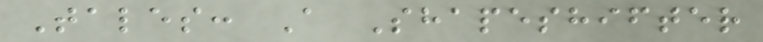Tales: A Shapeshifter
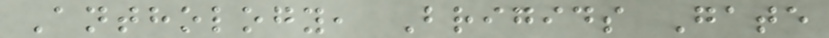Anthology, Brigids Gate
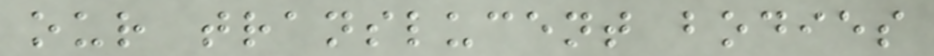our translucent bodies
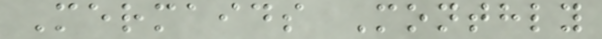Mermaids Monthly
